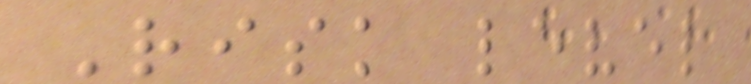Risk level
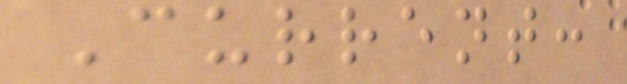Current:
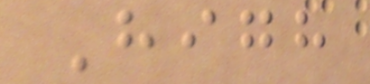High
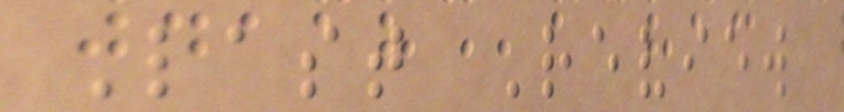Last Review
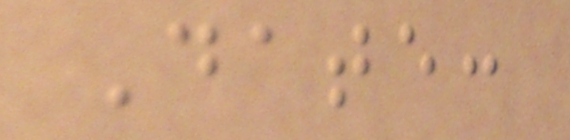Date:
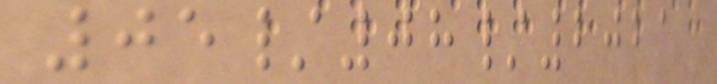05/08/2021
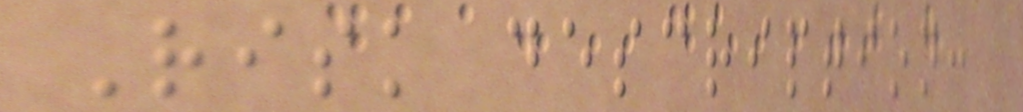Risk description:
